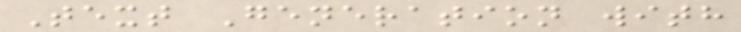Text Generation with
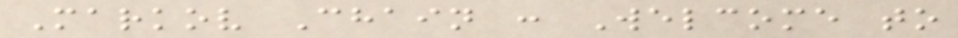Markov Chain : Welcome to
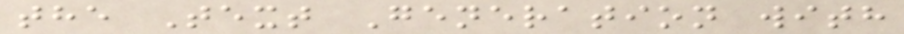the Text Generation with
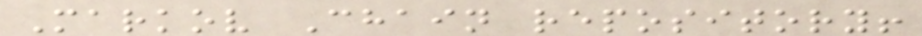Markov Chain repository!
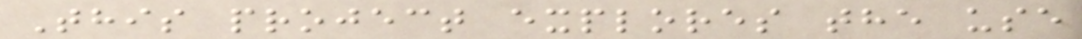This project explores the use
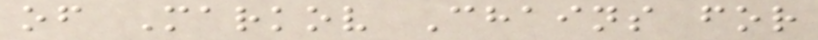of Markov Chains for
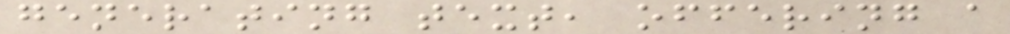generating text, offering a
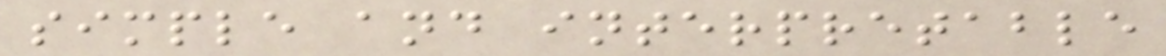simple and interpretable
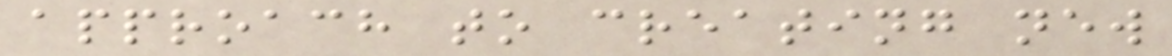approach to creating new
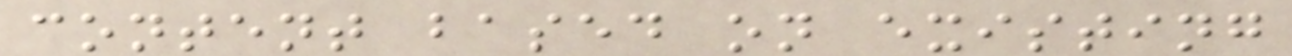content based on existing
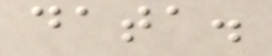data.
